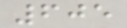605
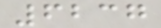6237
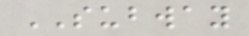SUBWAY
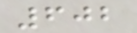602
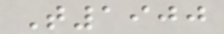T1900
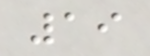19
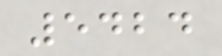5424
